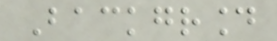Background
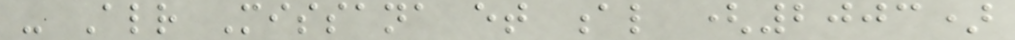- Already Missana et al (2003)
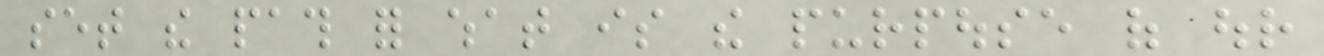set the path for what is the purpouse of our
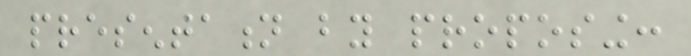presentation by proposing:
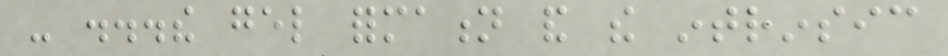- ...the gel formation and the intrinsic
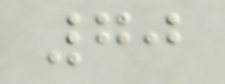70
